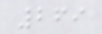269
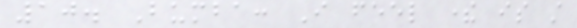10. Bumba: I feel there is still
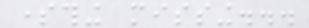something missing...
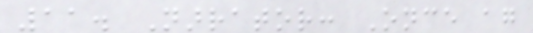11. Narrator: Once again
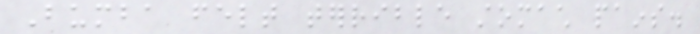Bumba felt terrible stomach pains.
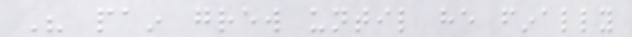His pain grew until he finally
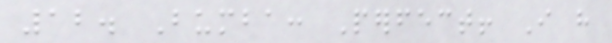12. Bumba: Perfect! I have
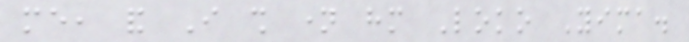me, and I shall name him Loko Yima.
